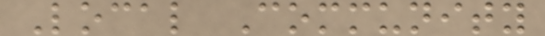Local Community
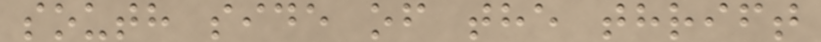south side of the thrift
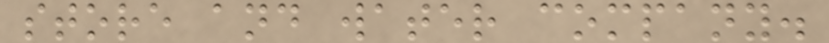store and water company.
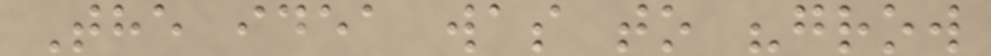The idea was to "grow
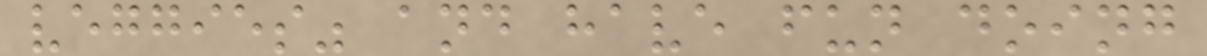veggies" and have fun doing
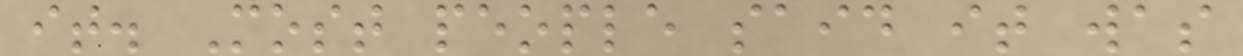it. Most people said it was
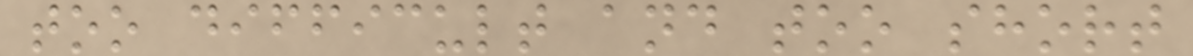too difficult and too short
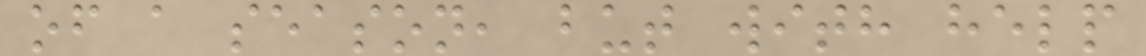of a season, but with help
